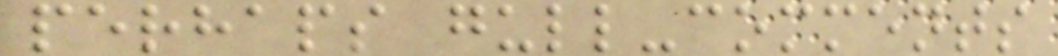perhaps gull-comments
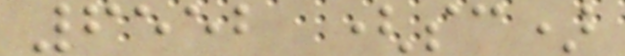6552 (sc)
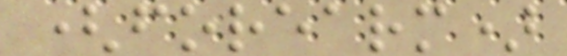(forearm)
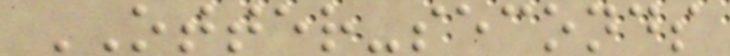OTTER-seconds
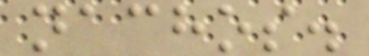nachos.
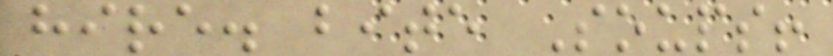hire. bite Soups!
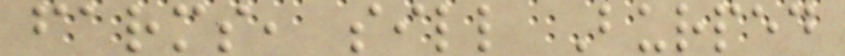farms, sill Burped
